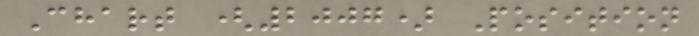Chart (2007) Position
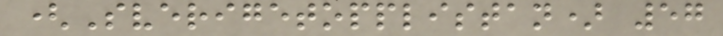(Sverigetopplistan) 57
